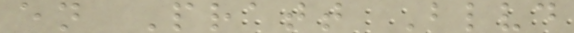en Pratt Blvd
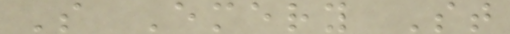S Emery St
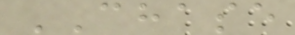CHASE
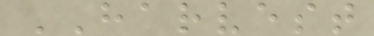HARVEST
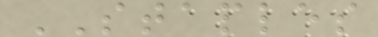STAPLES
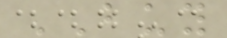BUY
